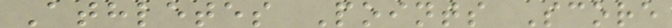Athletes Points Score
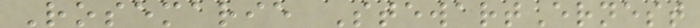Rosemarie StewartErnest
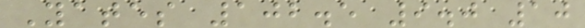Yates 102.5 9.0 10
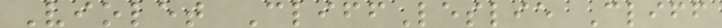Violet CliffLeslie Cliff
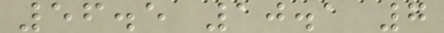56.5 10.1 7
